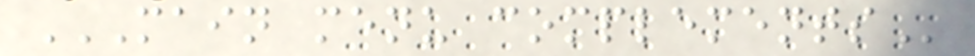MAIN MENU COMPLEMENTS
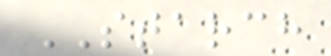STARCH
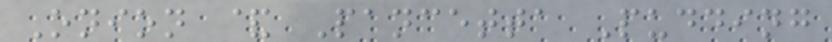Onion & Pancetta Pudding
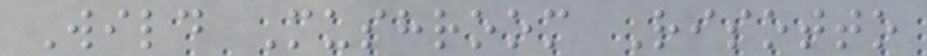Wild Mushroom Risotto
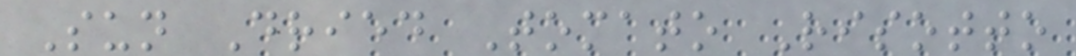Sun Dried Tomato Risotto
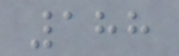188
